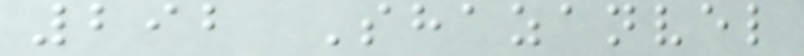292 Shazanvel
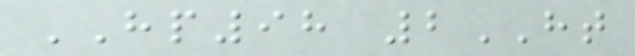HP98 2HT
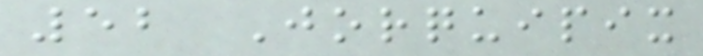52 Jorquipix
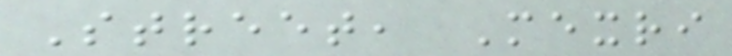Street, Mexri
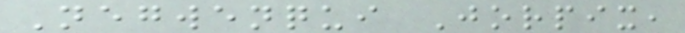Negwenqui Jorpix,
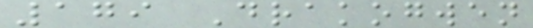179 Drakogwen
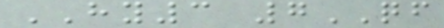HY3 7QF
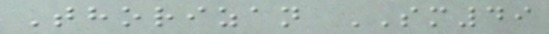Thorizan SM49
